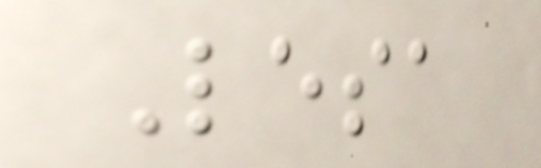Lesa
